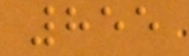855
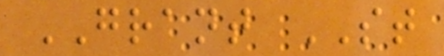GRANT ST
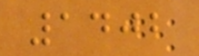1402
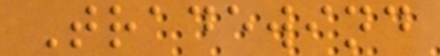Tradewind
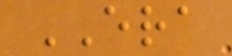ERA
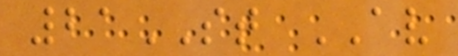21ST AV
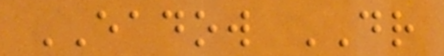EADOW DR
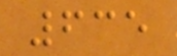635
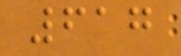617
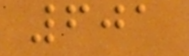601
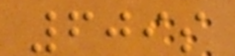609s
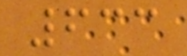633
